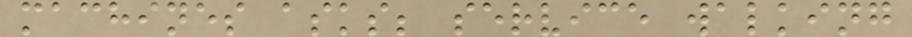machines asks; service walking
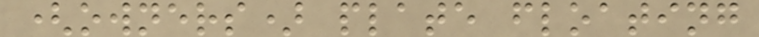(owners) plate floating
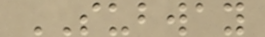SUBWAY
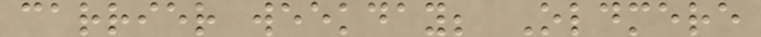carrier weekday; Oldmere
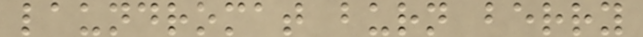laundromat burn berry
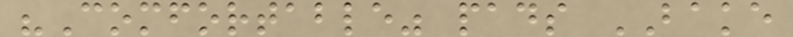"Comfortable" pads BAKE
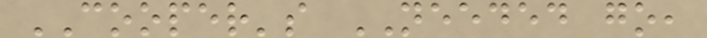COOPER's NEEDED go,
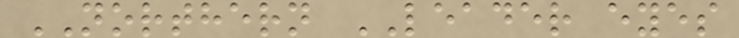NORTHERN LEADER eyes
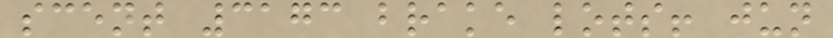scent 3173 brake lots! jun
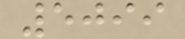5099
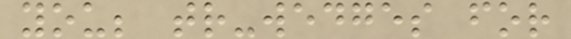you; tr-wedges for
